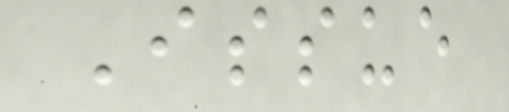Issue
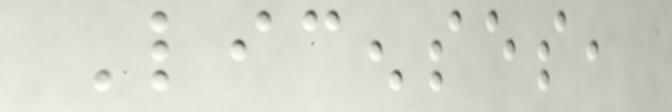Licenses,
